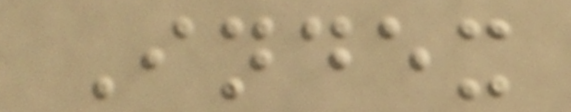Index
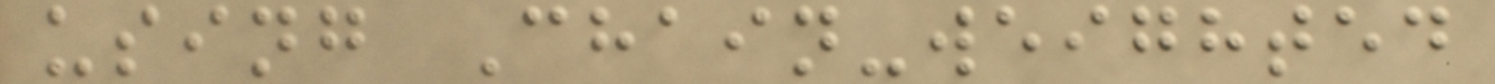using Chain-weighted
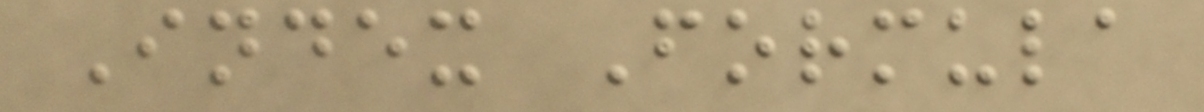Index Formula
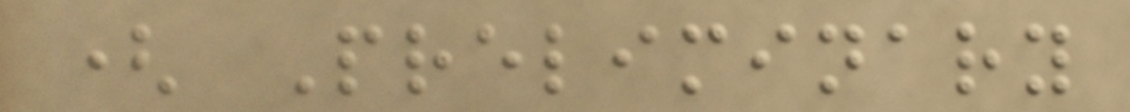( Preliminary
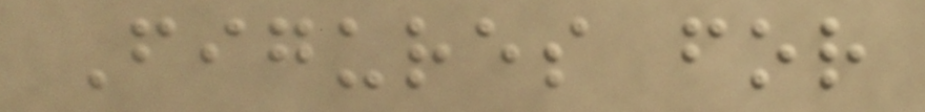Figures for
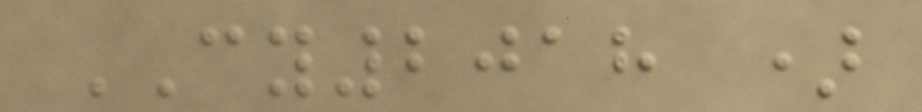CY2018 )
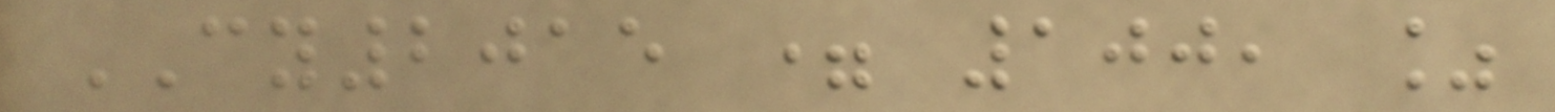CY2015 = 100, %
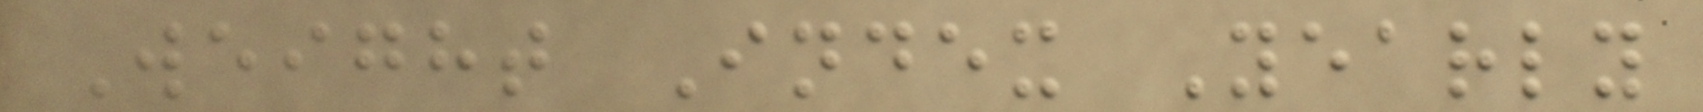Weight Index Yearly
